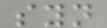syn
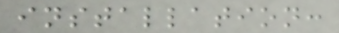installation:
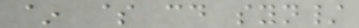~ $ cd syn/
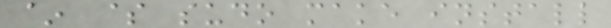~ $ sudo make install
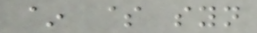~ $ syn
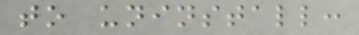to uninstall:
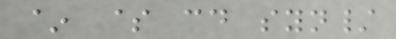~ $ cd syn/
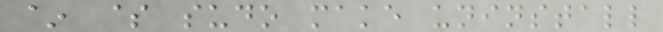~ $ sudo make uninstall
